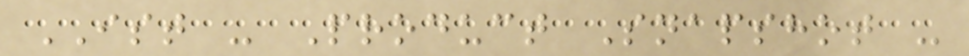IST - Product Snapshot -
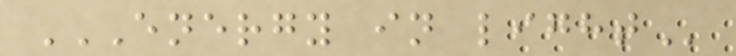ENERGY IN LIGHT
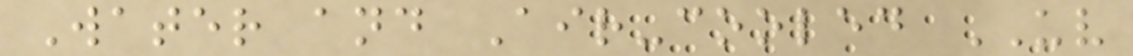Water and Air-cooled UV
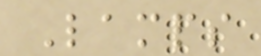Lamps
